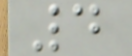4
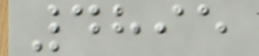4895
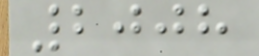2008
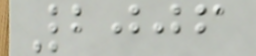2006
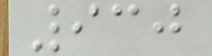930
